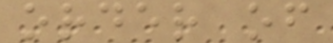order of
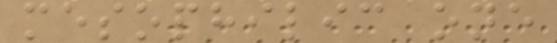mesophilic one
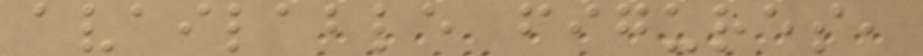available figures,
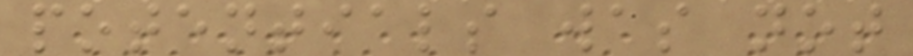potentials was not
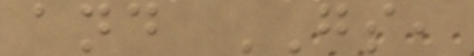and GS,
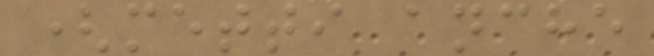(metti anche
